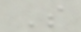S
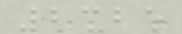2325
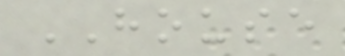HOUSE
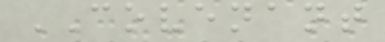COVENANT
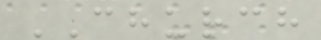CHURCH
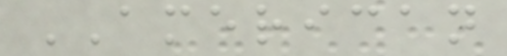AMERICAN
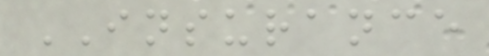INSURANCE
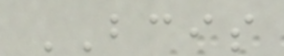BCIS
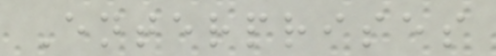Enterprises
